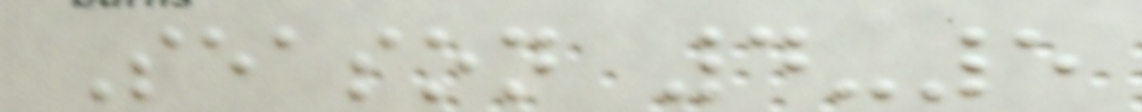Season 4-5
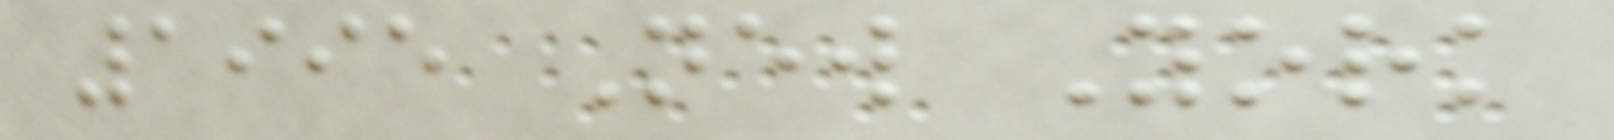1995 New York
